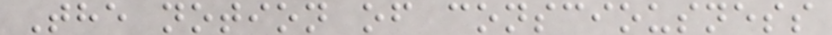The notion of consciousness
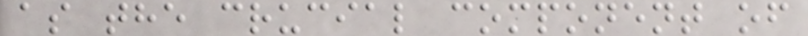as the crucial component of
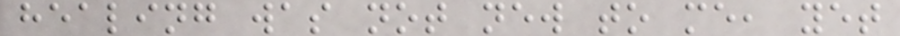healing was not new to me, yet
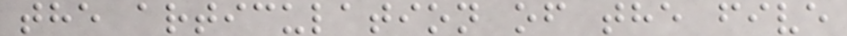the articulation of the five
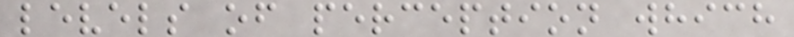levels of perception which
